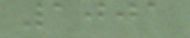1001
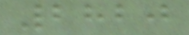2820
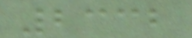2332
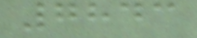7843
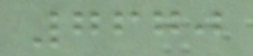7670
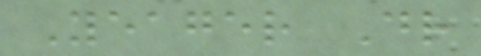Yeager Dr
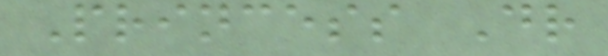Princess Dr
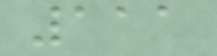111
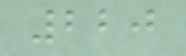220
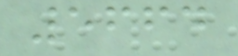5664
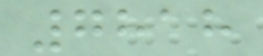7818
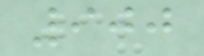900
